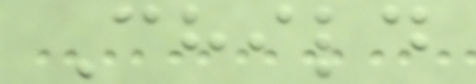Child
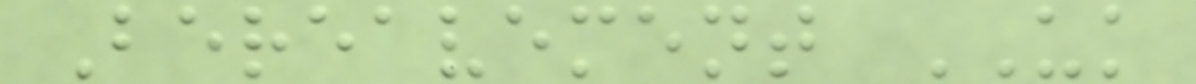Bereavement UK
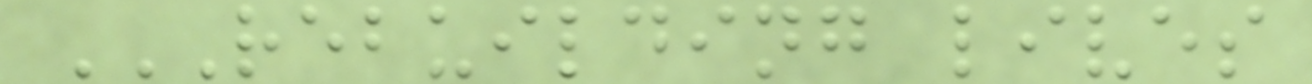REBUILDING LIVES
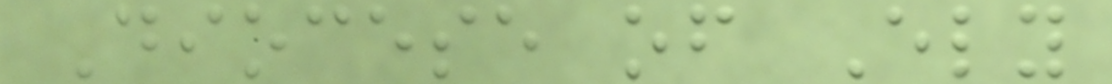Diocese of Ely
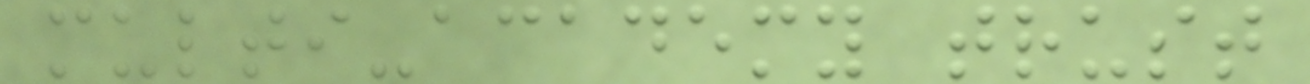multi-academy trust
